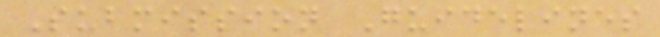Submission Guidelines
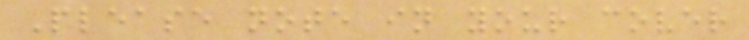Please note in your cover
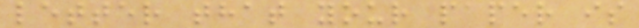letter that your paper is
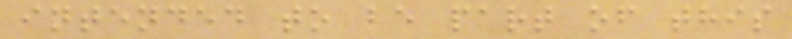intended to be part of this
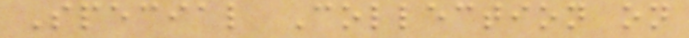Special Collection on
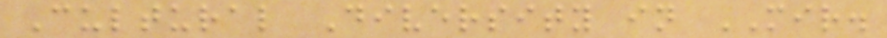Cultural Diversity in MIR.
